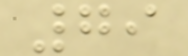79
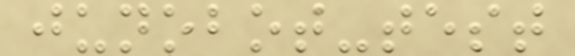junobot-test
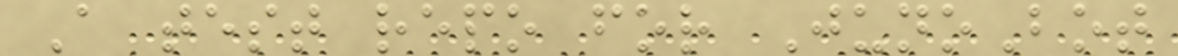A test repo for JunoBot
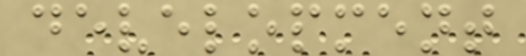development
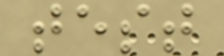test
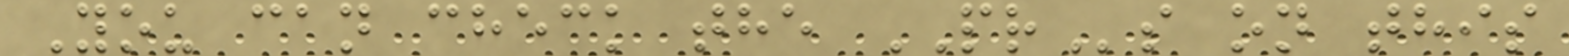You can check the PRs on this
